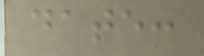date:
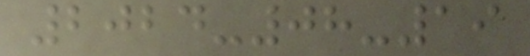2024-08-19
